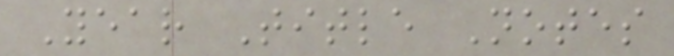Year Title Notes
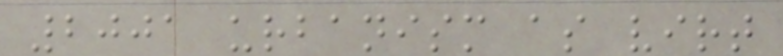2001 urbanism as virt
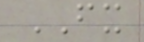FX
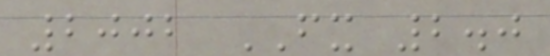2002 FX 2.0
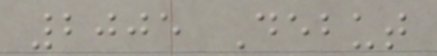2005 Debut
